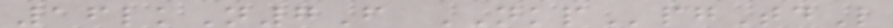16lkN7F NKPpgTdL
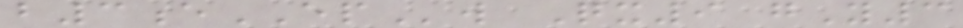b3eEPw Qx9 gY3
